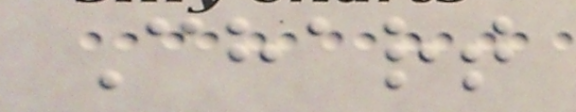Chart
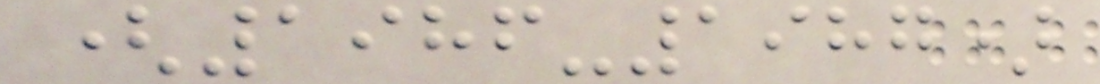(1986-1987)
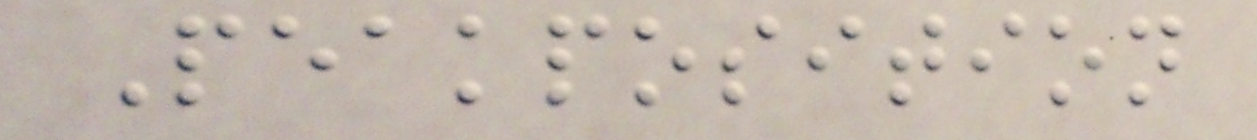Peakposition
